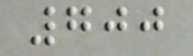700
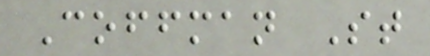Coffman St
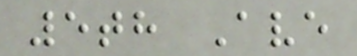5th Ave
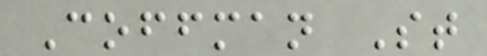Coffman St
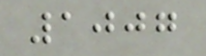1007
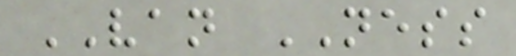VAN NESS
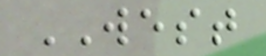WEST
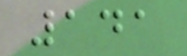141
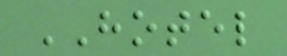HOTEL
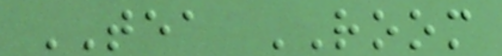TEA ROOM
